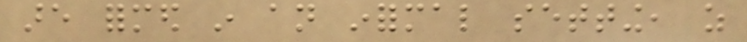are formed in an informal setting, as
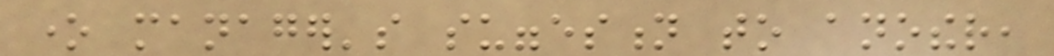one manager's suggestion to another,
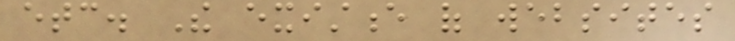etc. The existence of websites
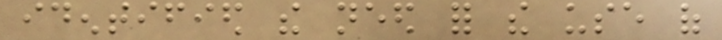identified the need for the use of
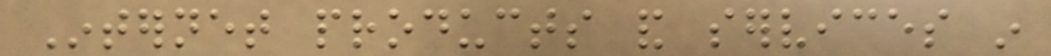Internet products and services in
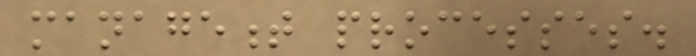management processes.
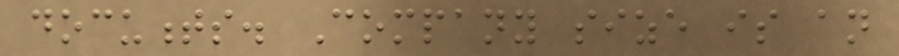documents. Company size is an
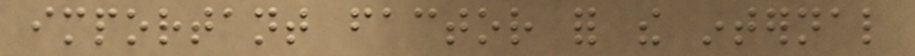important factor for the internal
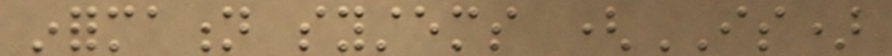information systems (IS)
